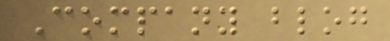Company blog
